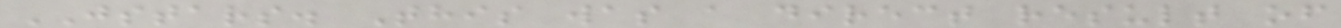JSTARS. This was a direct result of
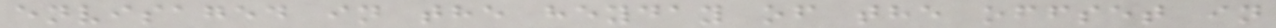envisaged in the heyday of the offset in
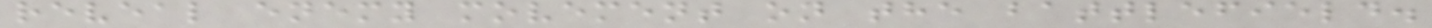reveal enemy movement on the battlefield.
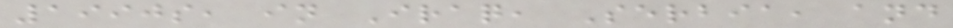1990s, in Iraq, Serbia, and
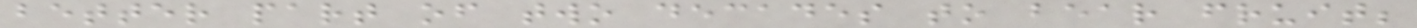better part of two decades to bear fruit;
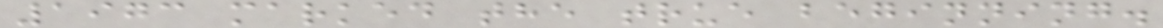1973 marked the true beginning.
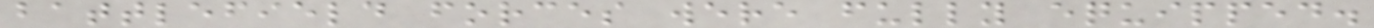battlefield forces were fully equipped.
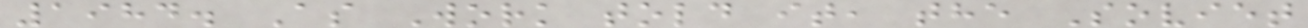1984. As Work told it, the Soviet
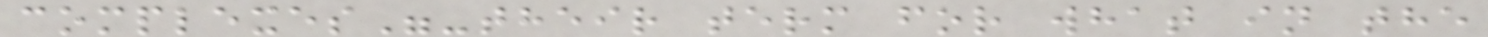complexes"-their term for what in the
